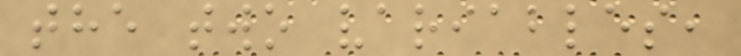the two variables,
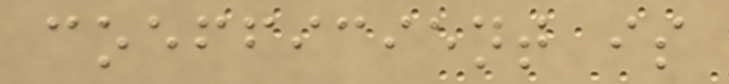coefficient is
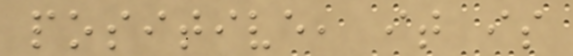positive, it is
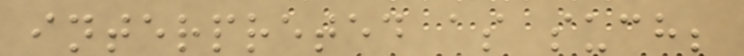interpreted as such;
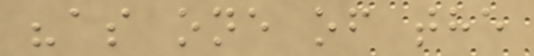"as one of the
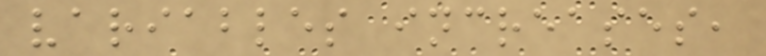variables increases,
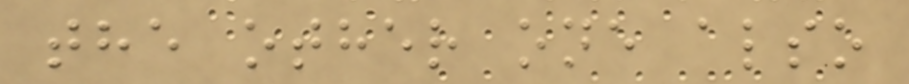the other one also
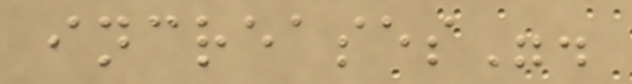increases".
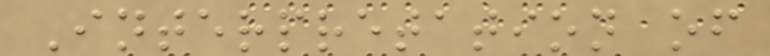Interpretation of
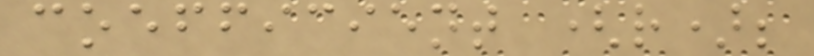coefficient (r);
